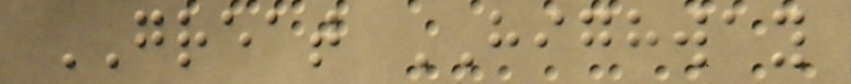GREAT HIGHWAY
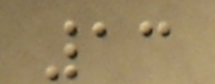13
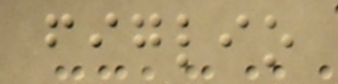figlio
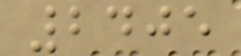2405
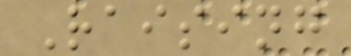Raising
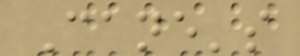Cane's
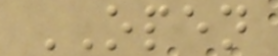OPEN
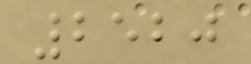2520
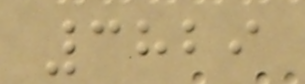3829
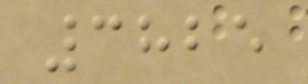3825
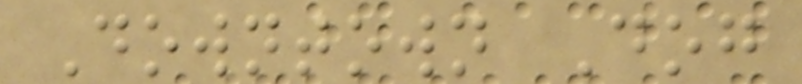Downtown Dog
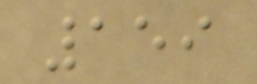159
